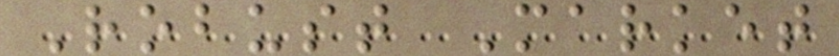Robust Market
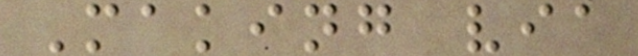Making via
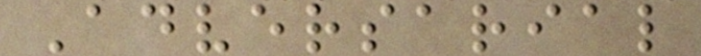Adversarial
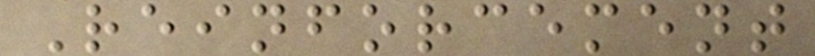Reinforcement
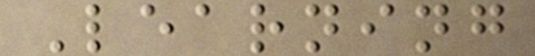Learning
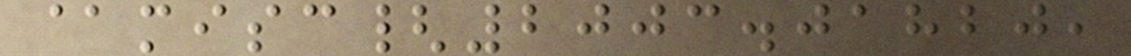@misc{2003.01820,
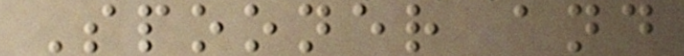Spooner and
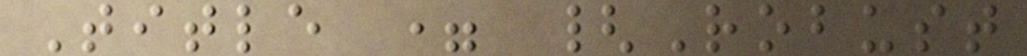Title = {Robust
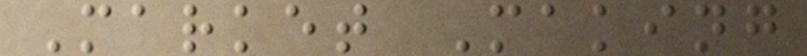Market Making
